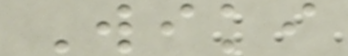Wiki
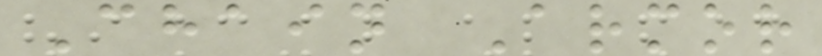Chain Armor
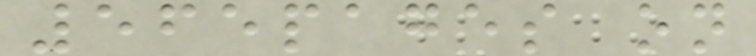565pages on
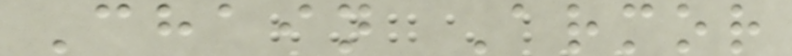Chain Armor
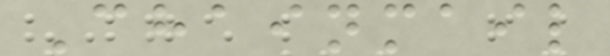Chainmail
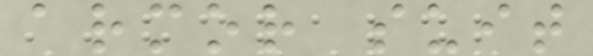armor suit
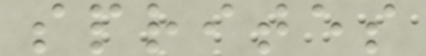sprites
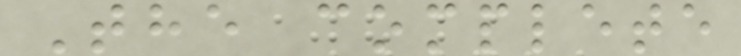The complete
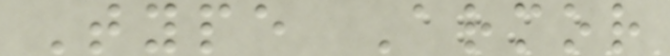Type Armor
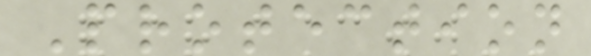Protection
